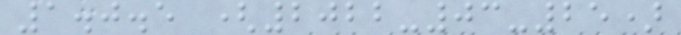1.0.5 (2022-03-25)
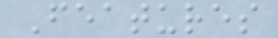Features
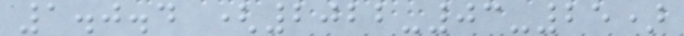1.0.4 (2022-03-25)
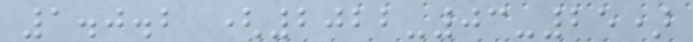1.0.2 (2022-03-25)
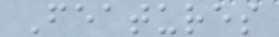Features
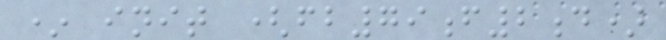* init (fb79f2d)
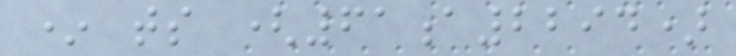* ts (61a2294)
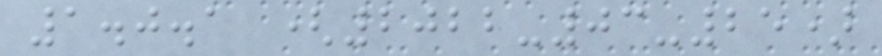1.0.1 (2022-03-25)
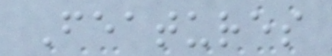Features
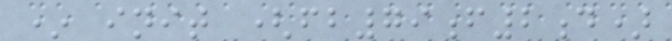* init (fb79f2d)
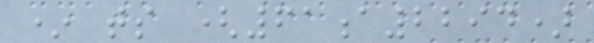* ts (61a2294)
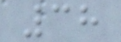38
